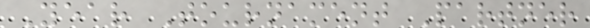Year Tournament Partner
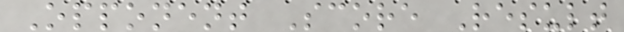Opponent Score Result
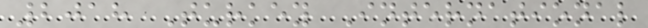2018 Turkey International
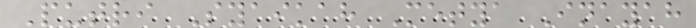Putri Syaikah Metya Inayah
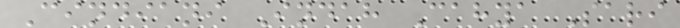Cindiani Indah Cahya Sari
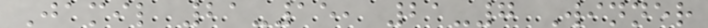Jamil 21-15, 21-7 Winner
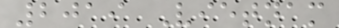2019 Vietnam
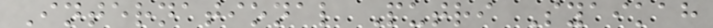International Putri Syaikah
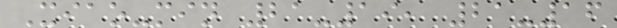Xiao-min 21-19, 21-16
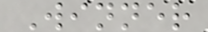Winner
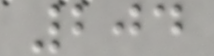204
